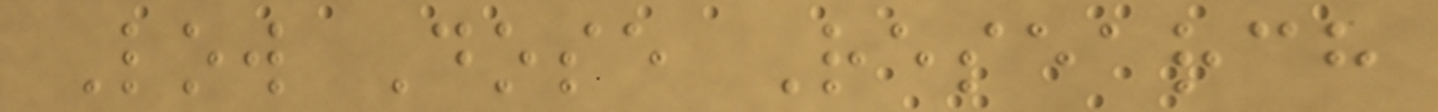Low Dose Research
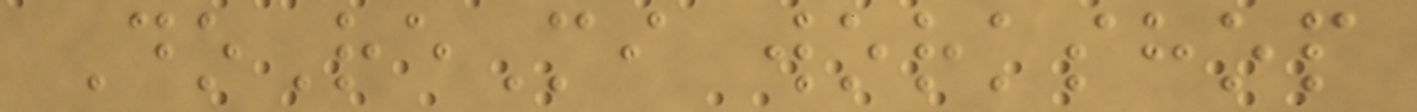DoReMi workshop
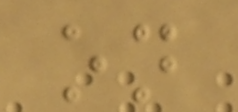on
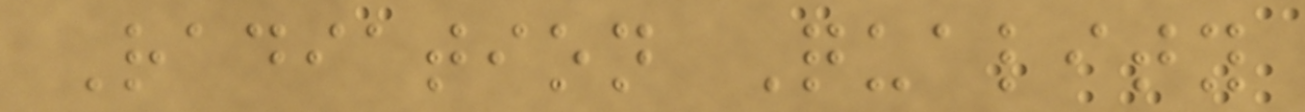Radiation Quality
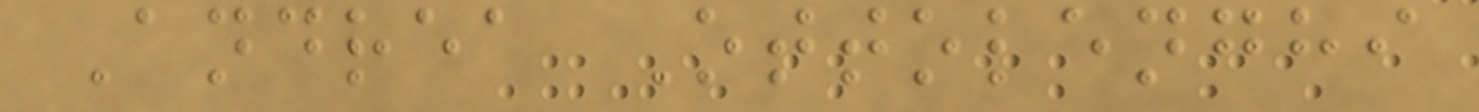Andrea Ottolenghi
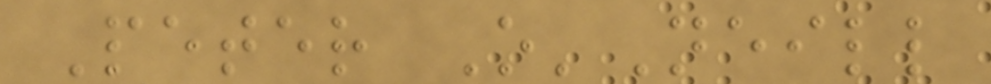Peter O'Neill
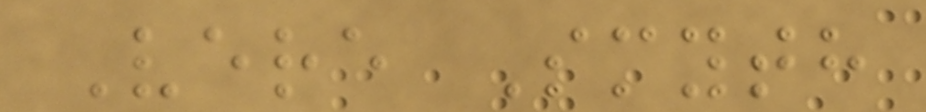Vere Smyth
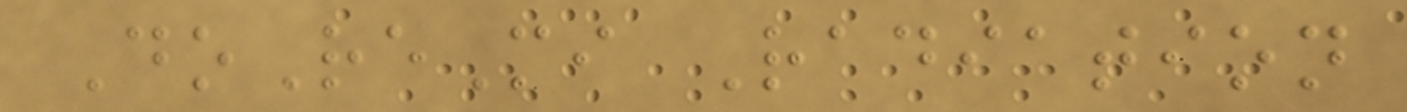DoReMi Radiation
